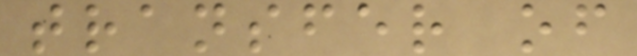transfer of
